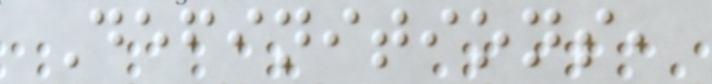Definitions,
